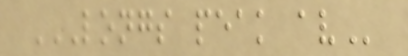LONGS PEAK AV
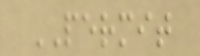PERMIT
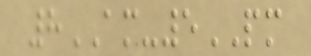8AM-5PM
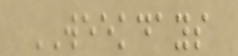WEEKDAYS
